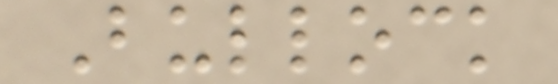Bullock
